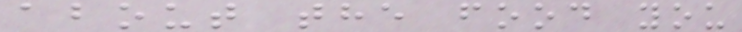about the food you
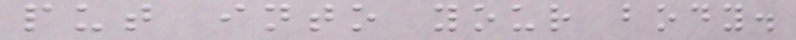put into your body.
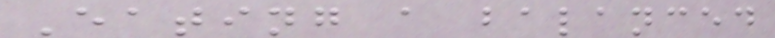Eating a balanced
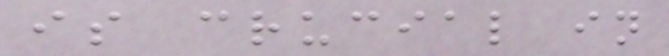is crucial in
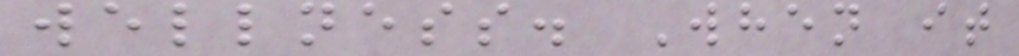wellness. When it
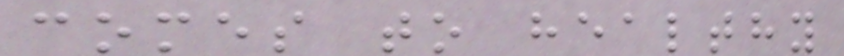comes to healthy
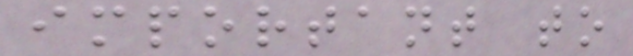important to
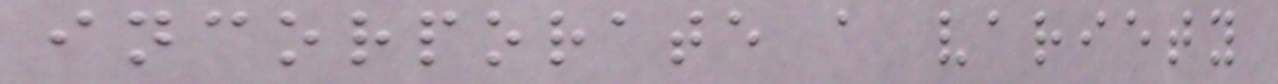incorporate a variety
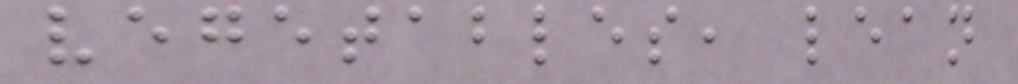vegetables, lean
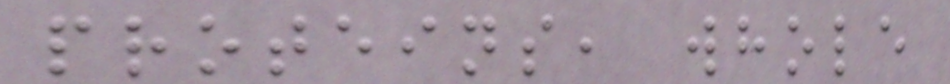proteins, whole
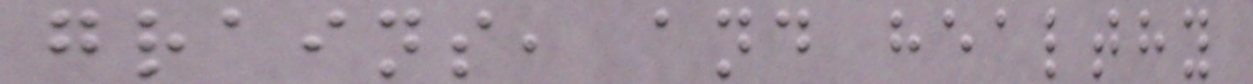grains, and healthy
